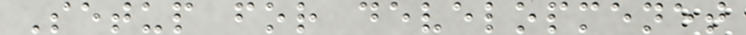Setup for developmenet
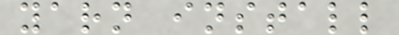yarn install
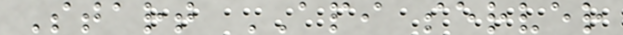Start API server
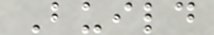Build
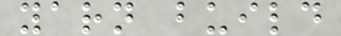yarn build
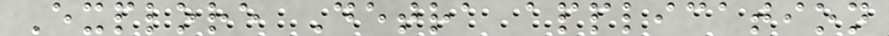Explore Detra application
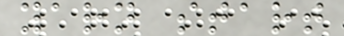yarn start
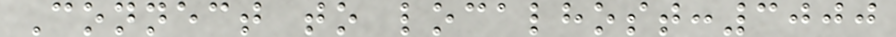Connect to localhost:3000
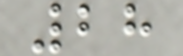28
